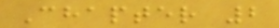Chapter 2
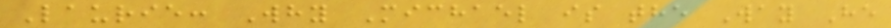Laurie: Why Michael is the Way He
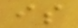is
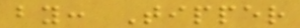by: Tipper
